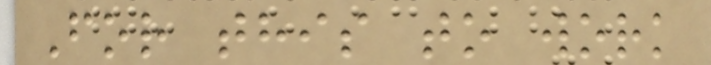For this to work
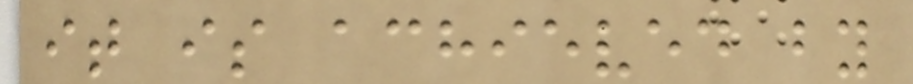it is achieved by
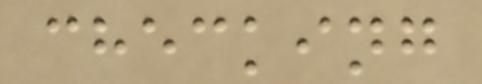checking
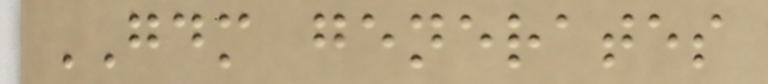GDM generates
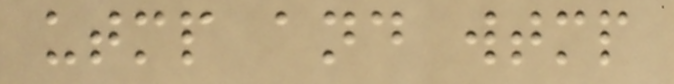utmp and wtmp
